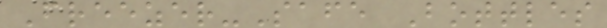Freezer-Safe Bottles
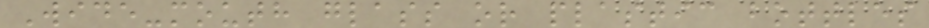Wide-mouth glass or plastic bottles
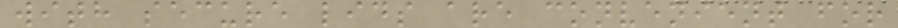with secure lids are convenient for
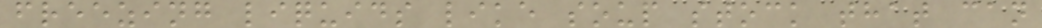freezing liquids like soup stock that can
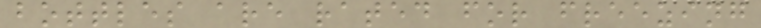bottles are rated for freezing
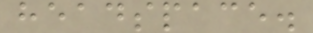headspace.
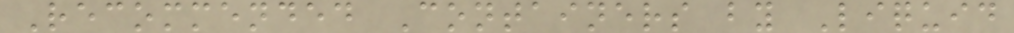Recommended Containers by Liquid
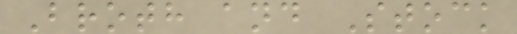Broth and Stock
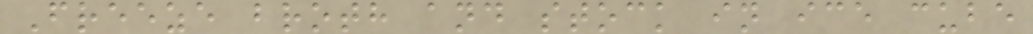Freeze broth and stock in ice cube
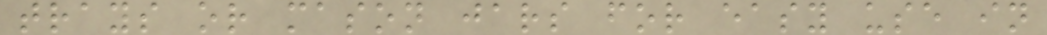trays or mason jars for easy use in
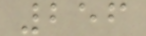256
